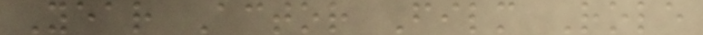Year Actor Film Role
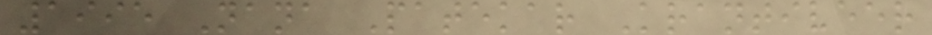1995 Nana Patekar Krantiveer
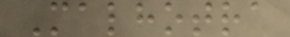Malhotra
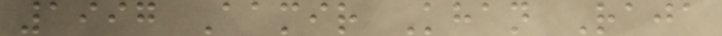1997 Aamir Khan Raja
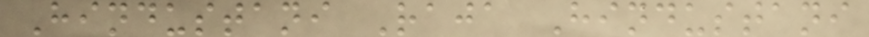Hindustani Raja Hindustani
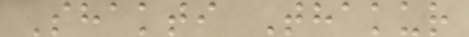Shakti Thakur
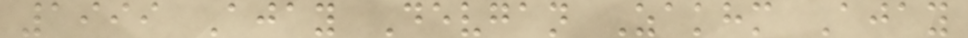1999 Ajay Devgan Zakhm Ajay
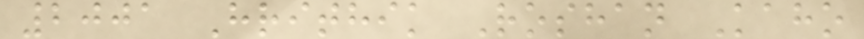2001 Hrithik Roshan Kaho
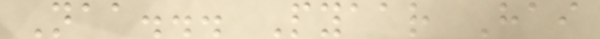Naa... Pyaar Hai
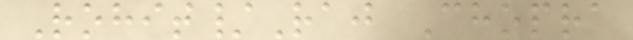Rohit/Raj Chopra
